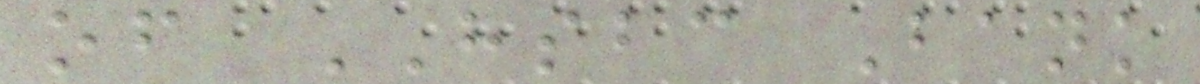of HSBC Bank
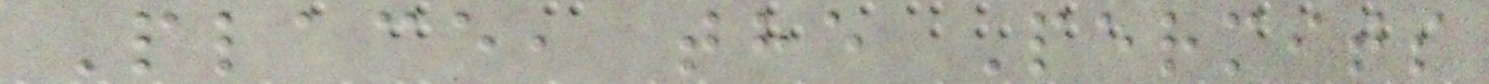Place, the Permits
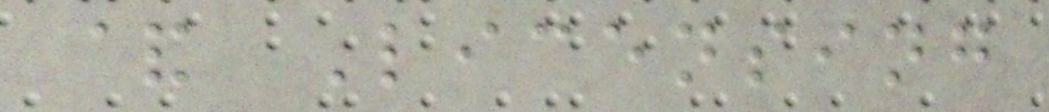& Licensing
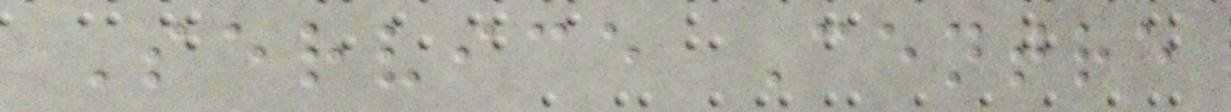Service Centre
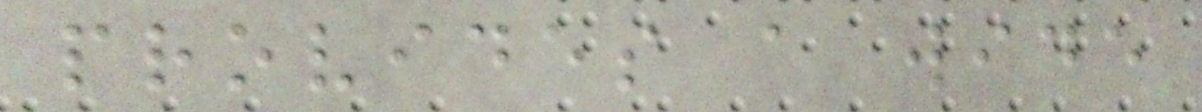provides a wide
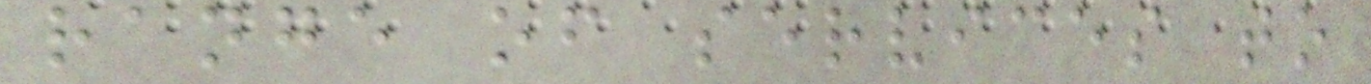range of services to
